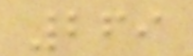269
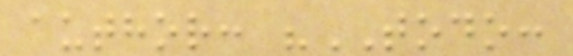author: "TODO:
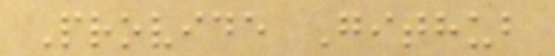Provide Github
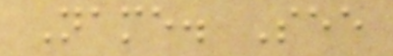Name. See
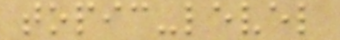topic-level
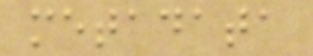metadata
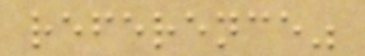reference"
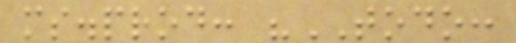ms.prod: "TODO:
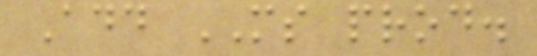Add MS prod.
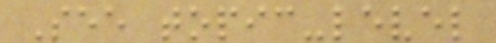See topic-level
